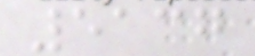5137
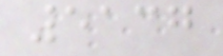5137
